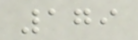179
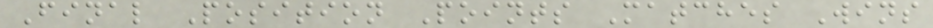Final Position Points Matches Wins
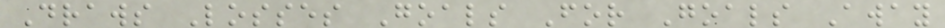Draws Losses Goals For Goals Away
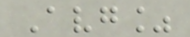Avg%
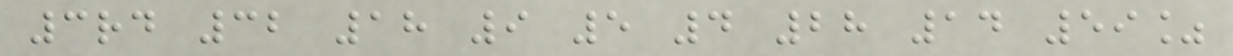3rd 32 18 9 5 4 28 14 59%
